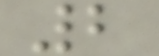2
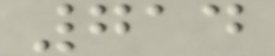714
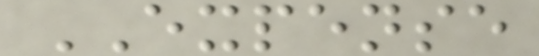EXPENSE
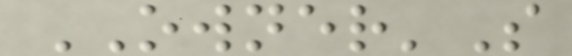OWNER'S
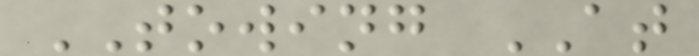TOWING AT
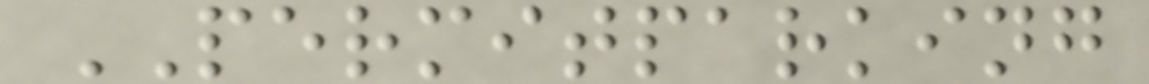PERMITPARKING
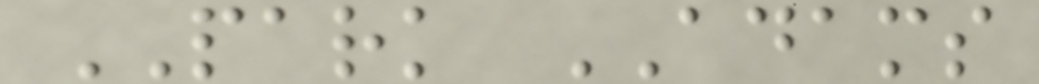PARK ADAMS
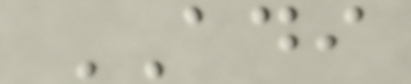ADI
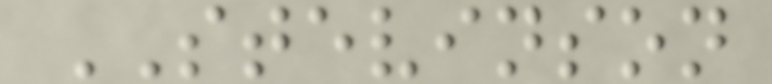STEVINSON
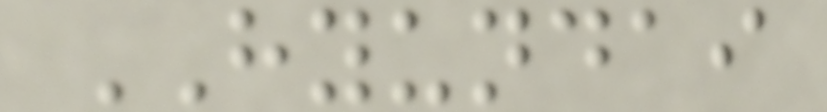HYUNDAI
